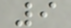9
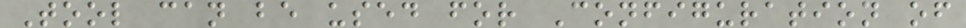Tool can be used for Configuration of
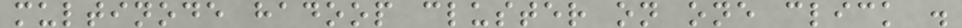multinode hadoop cluster on one click .
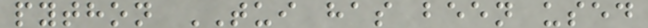python TUI has been used
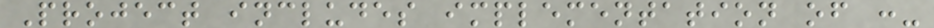Project includes implementation of :-
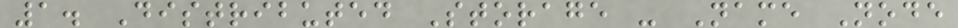1. Distributed Storage - Name Node
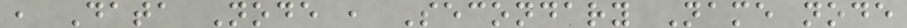, Data Node , Secondary Name node
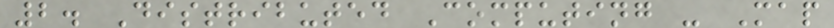2. Distributed Computing - Map
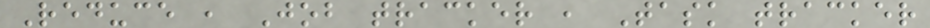Reduce , Job tracker , Task tracker
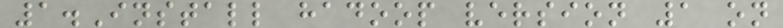1.Install hadoop version 1 on
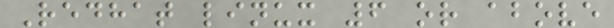Redhat linux 6 or above
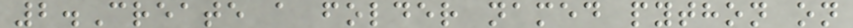2.Create a folder named python on
